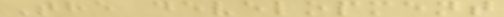The development
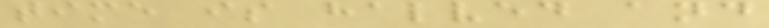time is halved and
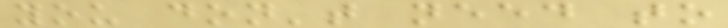you don't need to
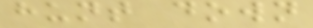hunt down
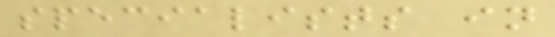specialists in
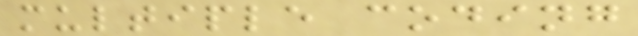multiple coding
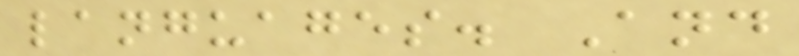languages. And
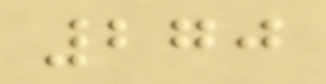270
